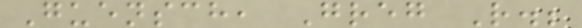Guensch, Greg R.;
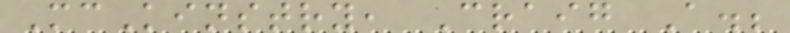McKinstry, Craig A.;
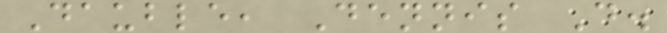Dauble, Dennis D.
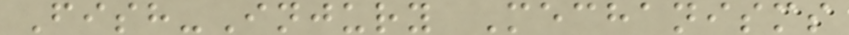Fish-Injury Mechanisms
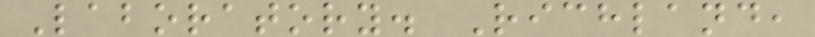Laboratory. Richland,
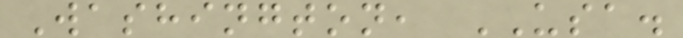Washington, USA.
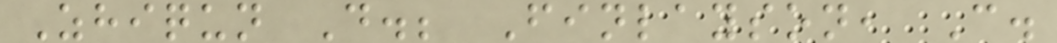Zhiqun D.; Finlayson, C.
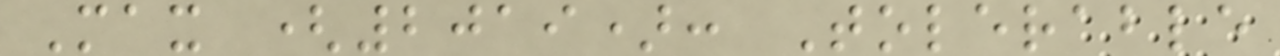Max (2019): Tolerable
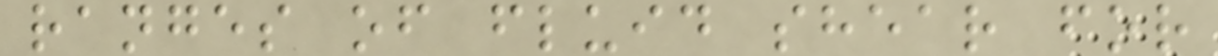ranges of fluid shear for
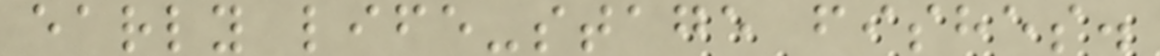early life-stage fishes.
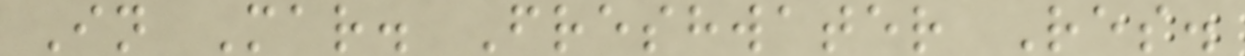In Mar. Freshwater Res.
